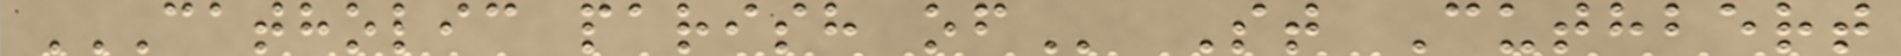CATHOLIC PARISH OF St Cuthbert
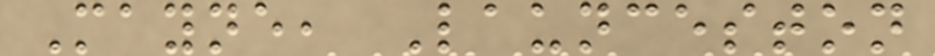Mayne, Launceston
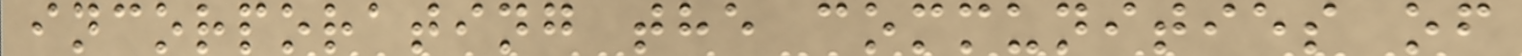incorporating the communities of
